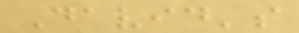David's
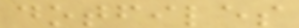dotfiles
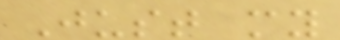Just my
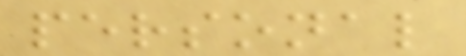personal
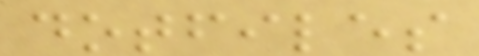dotfiles
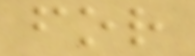for
